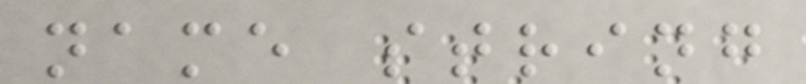name string
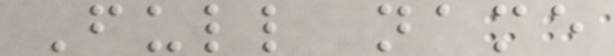Full name
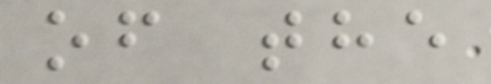of the
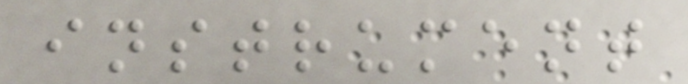instrument
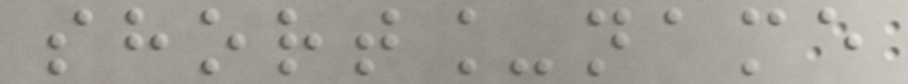short_name
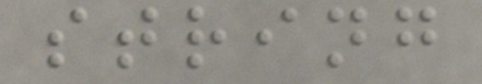string
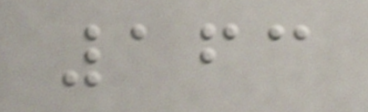163
